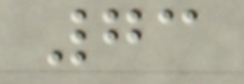73
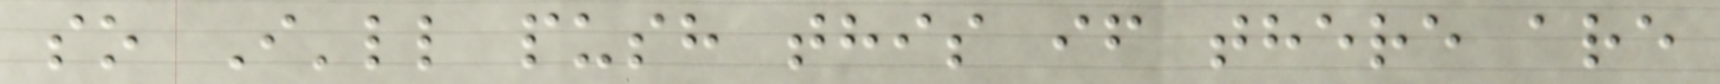so I'll push this if there are
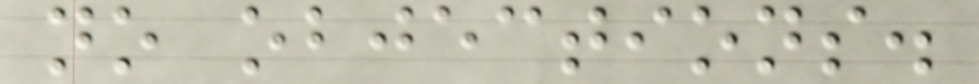no objections.
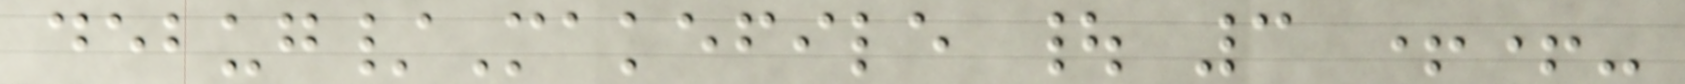debug/Makefile | 3 ++-
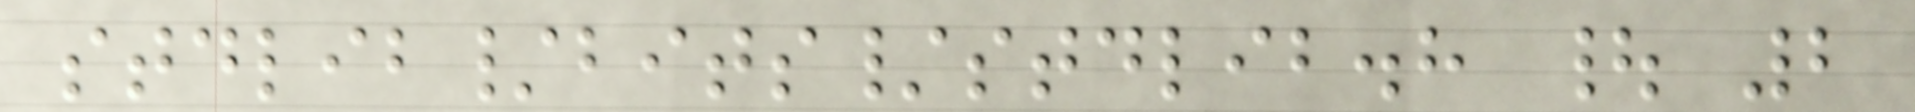stdlib/bits/stdlib.h | 2
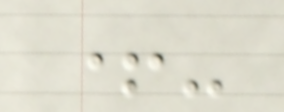+-
